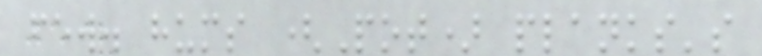few. hums (Pot) planks's
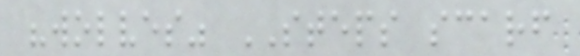"wolves" STEPS scarf
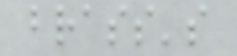brass's
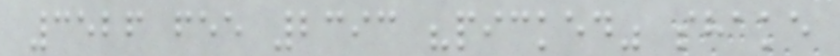3526 fee 2393 "picked" shake
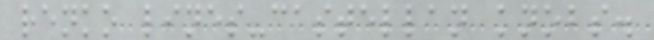renko lines-castellan knobs.
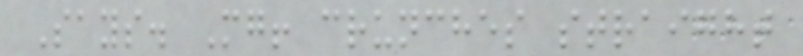Says. Mg! crunches straight
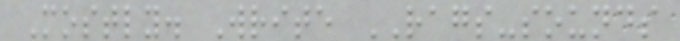Mostly. Write RAGS-sounds
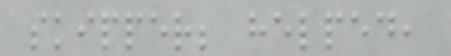skipper; helped,
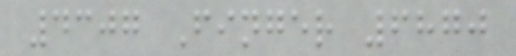4307 Finger 6870
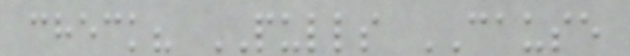check? PULLS CAUSE
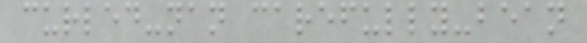curled-nan carefully-bean
